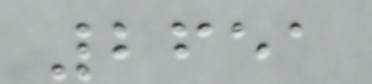2651
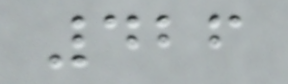426
